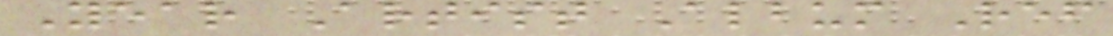Year Artist Album Ref
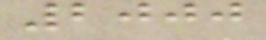2000
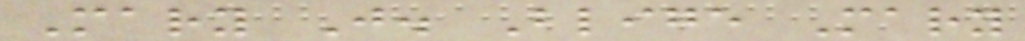Mary J. Blige Mary
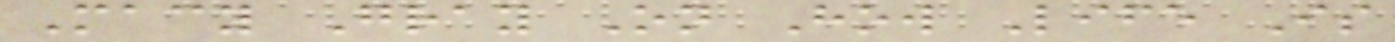Macy Gray On How Life Is
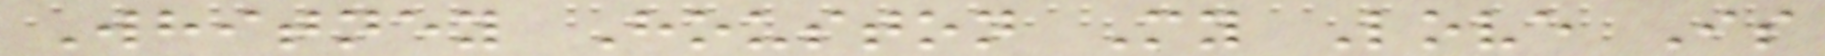Whitney Houston My Love Is
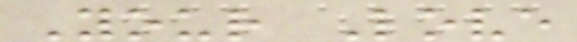Your Love
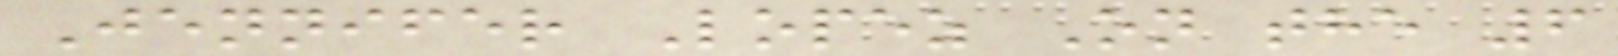Jennifer Lopez On the 6
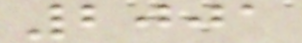2001
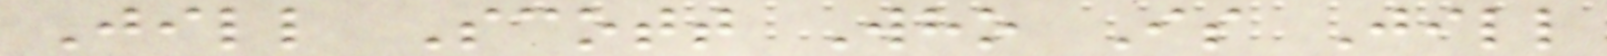Jill Scott Who Is Jill
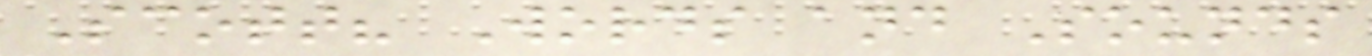Scott? Words and Sounds
